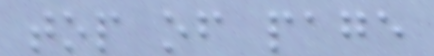top of page
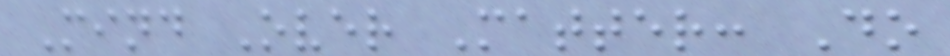Mind Over Matter: Do
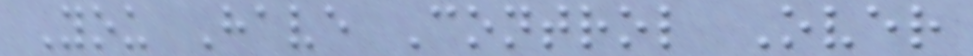You Have Control Over
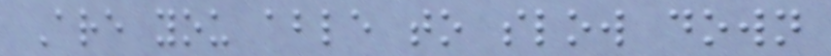Are you able to slow down
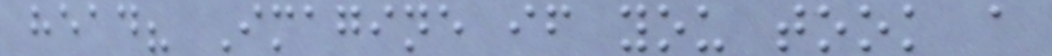head? Imagine if you took a
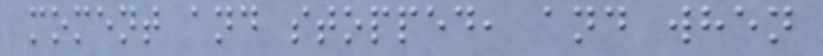moment and stopped, and when
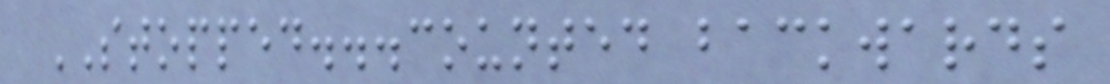STOPPED...counted backwards
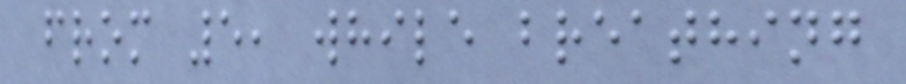from 5, while breathing
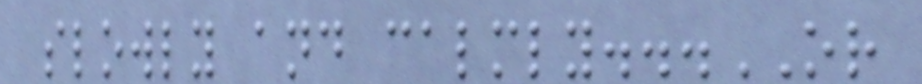slowly and calmly...OR
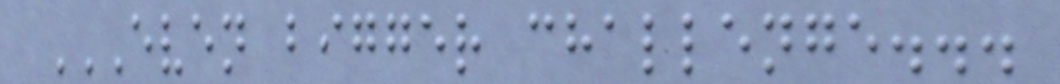EVEN BIGGER CHALLENGE...
